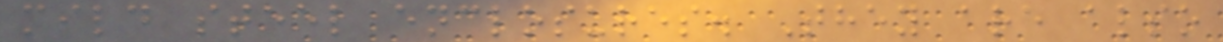mild steel enclosures. They are also
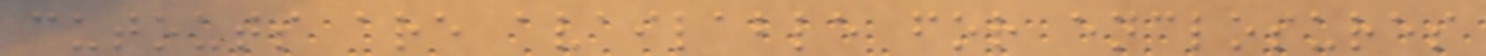cutouts are available for enclosures
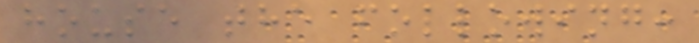house the following:
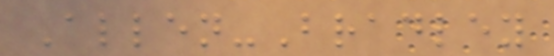Allen-Bradley
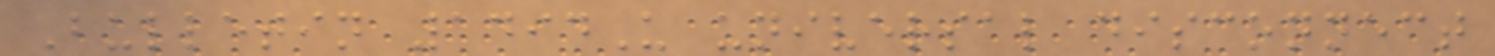Bulletin 1494U universal disconnect
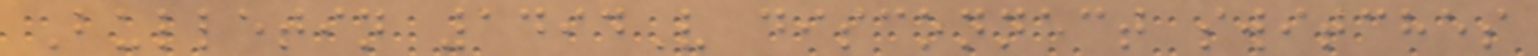Bulletin 1494V disconnect switches
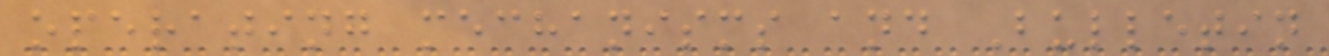operating mechanisms and Bulletin
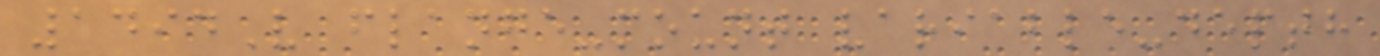1494V flange-mount variable-depth
